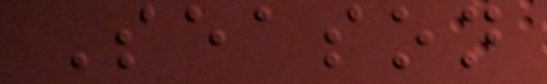Season
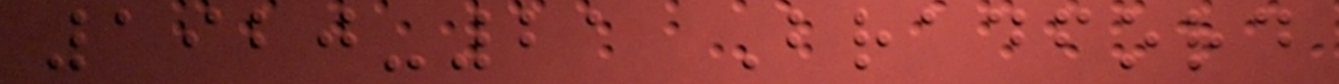1920-21 Bradford
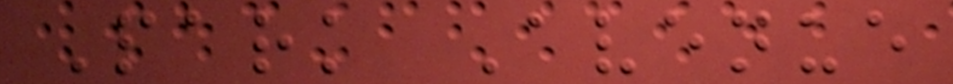Park Avenue
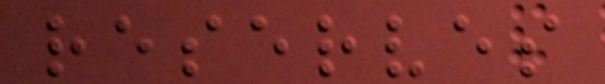reserves
